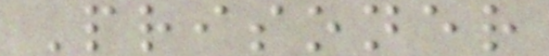Prisoner
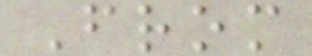From
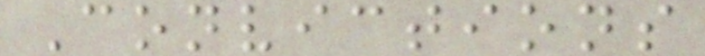Convictions
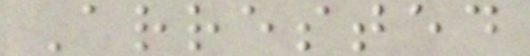Arrested
